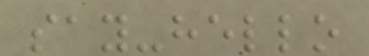say-hello
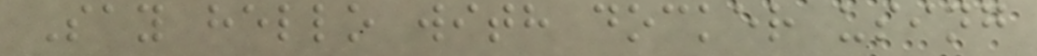Say hello with docker using
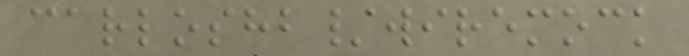carloshb/wiremock
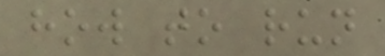how to run
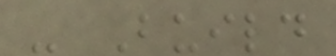- Build
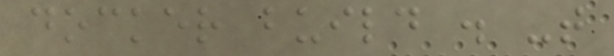docker build . -t
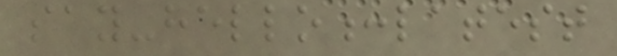say-hello:latest
